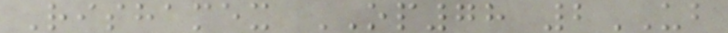Rishamex OP78 2UB
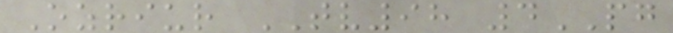Ozriur TV98 4PG
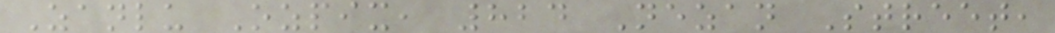Zanlu Ozpix, 824 Nezan Street,
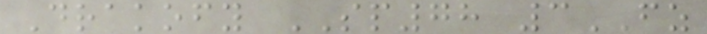Drakofy SP78 3FZ
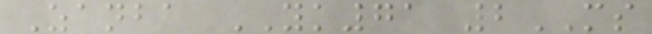Zanba YK71 2MS
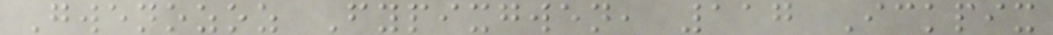Gwenozoz Fypixgwen, 117 Ickpix
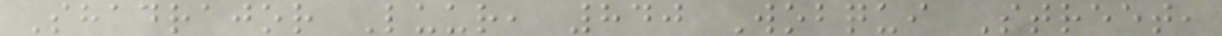Shadrajor Luur, 840 Wobqui Street,
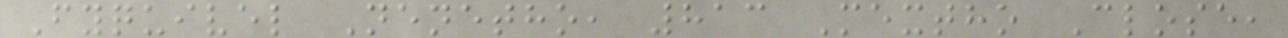Fyquivel Nenetho, 813 Mextho Close,
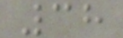38
